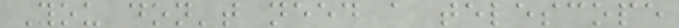You don't need a telescope
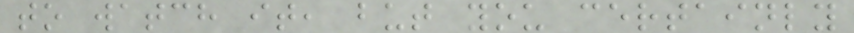to watch it, but you certainly
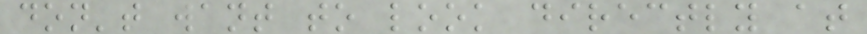don't want to look directly at
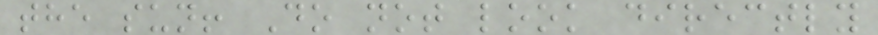the sun! Do not look directly
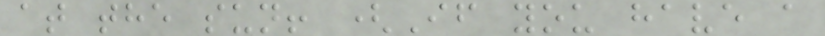at the sun! (If you have a
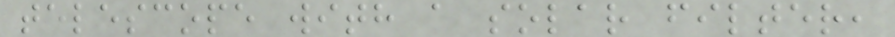telescope with a solar filter,
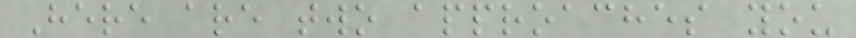Here are two approaches you
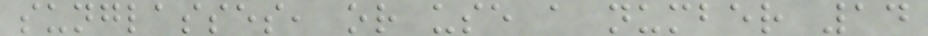sunglasses, or use a number 14
